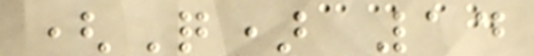(Q) 14
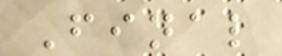Final
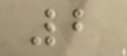2
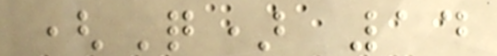(Q) 14
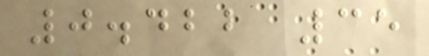0.422 35
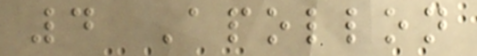4 Apollon
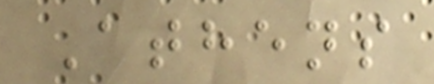Athens
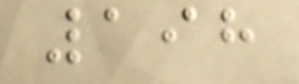198
